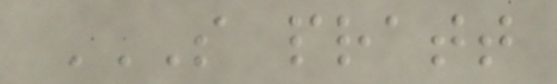S PRATT
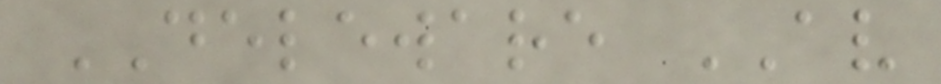DELEWARE AV
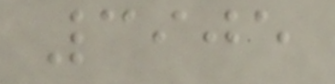3905
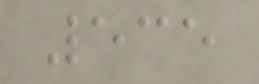535
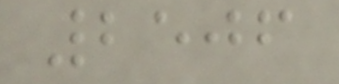2506
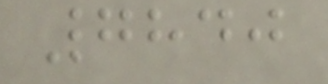7840
